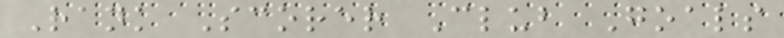Rank Scorer Club Goals
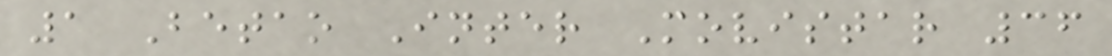1 Betao Inter Movistar 36
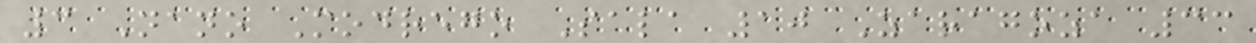3 Nano Modrego Sala 10 Zaragoza 33
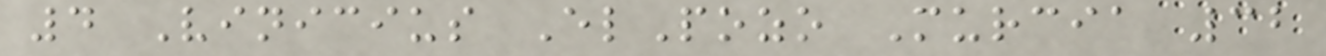4 Vinicius ElPozo Murcia 32
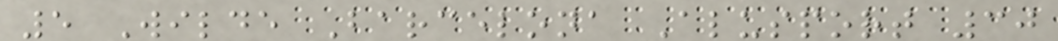5 Wilde Barcelona Alusport 30
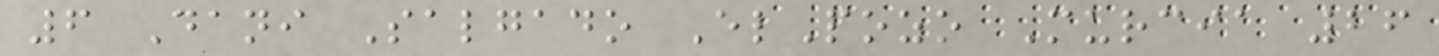6 Dani Salgado ElPozo Murcia 26
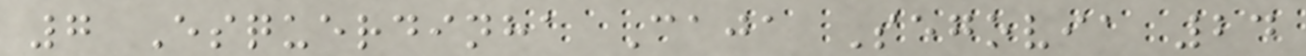7 Esquerdinha Caja Segovia 24
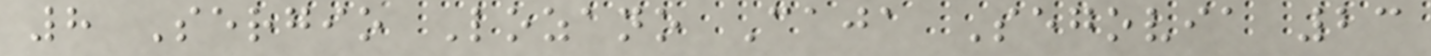8 Sergio Lozano Caja Segovia 23
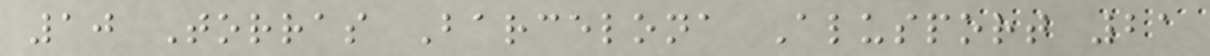10 Torras Barcelona Alusport 21
